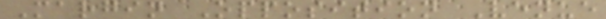Margin Opposition Venue
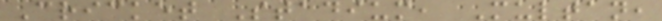Cricket Stadium, Multan,
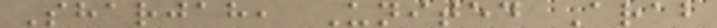Sharjah, United Arab
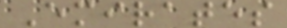Emirates
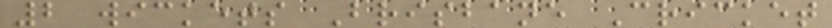2 wickets Brisbane Cricket
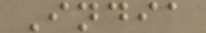India
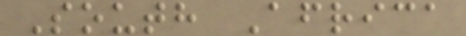South Africa
